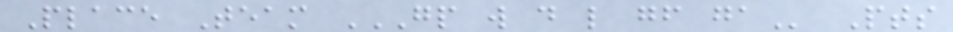Place Team GP W D L GF GA Pts
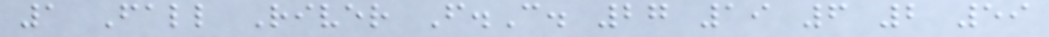1 Fall River F.C. 27 19 6 2 59
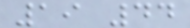19 44
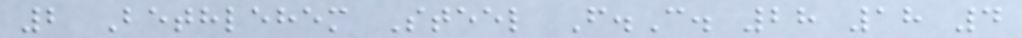2 Bethlehem Steel F.C. 28 18 4
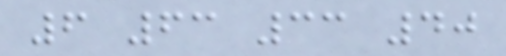6 63 33 40
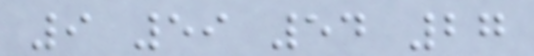9 59 54 27
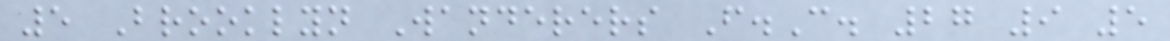5 Brooklyn Wanderers F.C. 27 9 5
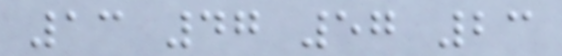13 47 57 23
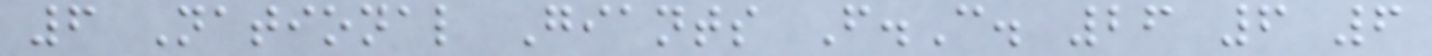6 National Giants F.C. 26 6 6
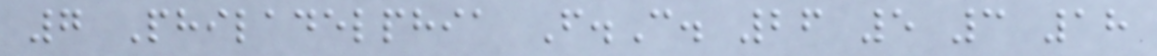7 Philadelphia F.C. 26 5 3 18
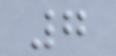7
